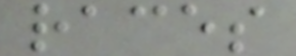races
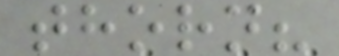thorn?
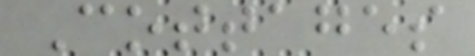Cottages
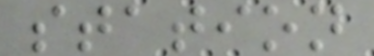station
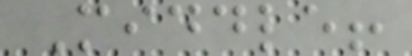Middle!
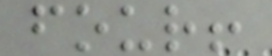four!
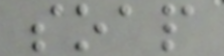soap
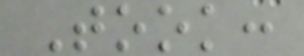Took:
